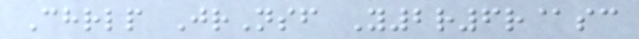Chrlp JrNsf Y2r6r@sc
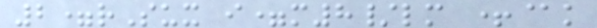2=rSux i=m8/lm +@k
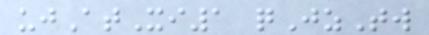ujAtXi1 qJzTw
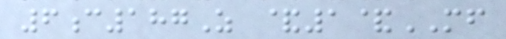6c187Z &1&MF
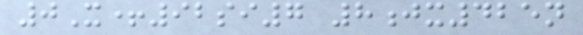0X+92si7 8jx425n
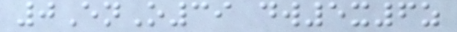0EnO39 dw5x6z
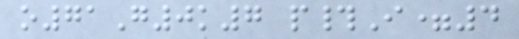o71G0k7 p#I=4
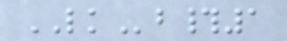LKb#1
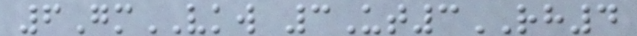6GmVKW 3Ut3RH4
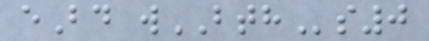eBd wBTHs0
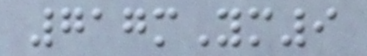717mYm9
